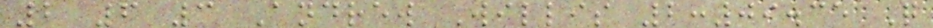2 6 3 Andrew Willis 2:09.35 Q
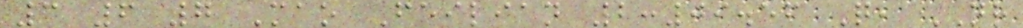3 6 7 Mao Feilian 2:09.56 Q, NR
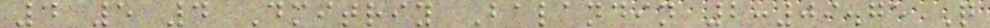4 5 4 Dmitriy Balandin 2:09.75 Q
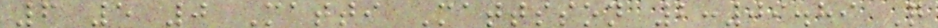6 5 0 Matti Mattsson 2:09.89 Q
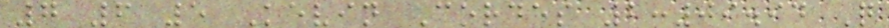7 6 5 Kevin Cordes 2:09.94 Q
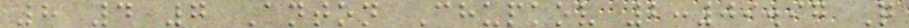8 4 7 Anton Chupkov 2:09.97 Q
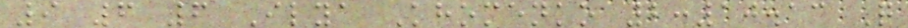9 6 6 Ilya Khomenko 2:10.13 Q
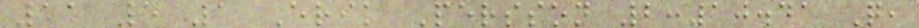11 5 1 Erik Persson 2:10.41 Q,
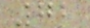72
